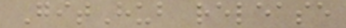GitHub release
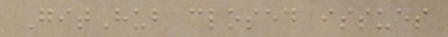GitHub closed issues
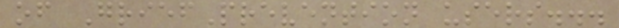of GriefPrevention users...
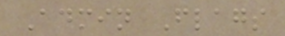Admin Flags
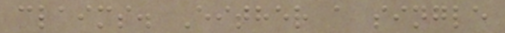claims. Either a single
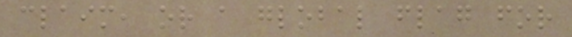claim, or a global flag for
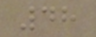48
